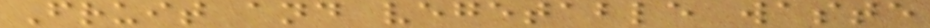Fruit and vegetable waste
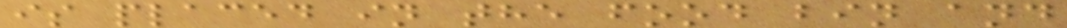is placed in the food bin and
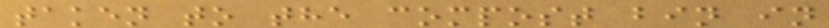taken to the compost bin in
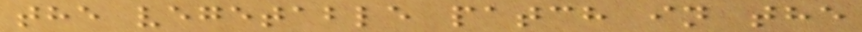the vegetable patch in the
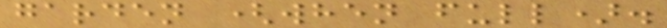garden (when full).
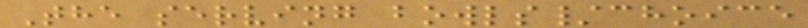The serving bowls/choice
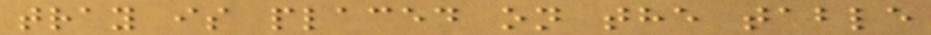tray is placed on the table
